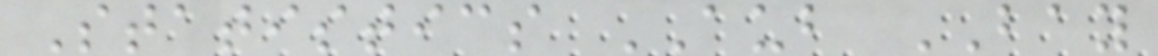Statistics AUB BAY
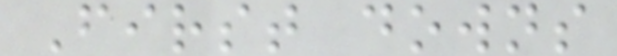First downs
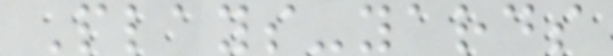Plays-yards
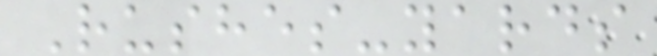Rushes-yards
